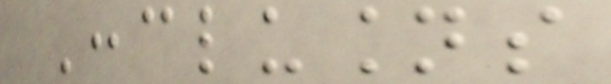Conclusions
